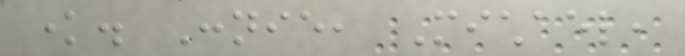know. Connie, Michael,
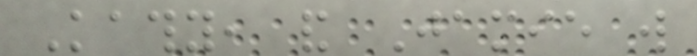Kathy, and Jamie will
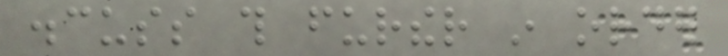discuss this further in order
